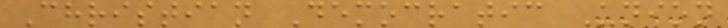Christian Democratic Union
